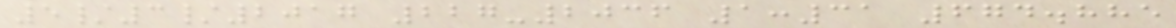5/3/2017 227-2036 1:31 674.885
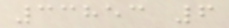33853 6
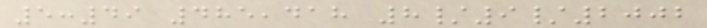5:49 485,418 8/9/2002
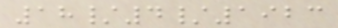18/4/1923
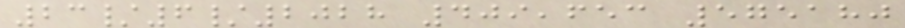23/6/2028 409,653 575180
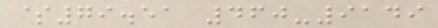$79.51 460-9149
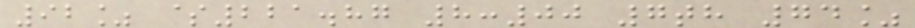92% $221.87 8:00 7th 74%
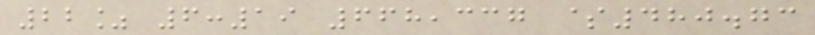22% 6:19 668,337 $480.73
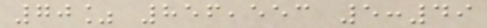70% 856,553 5:49
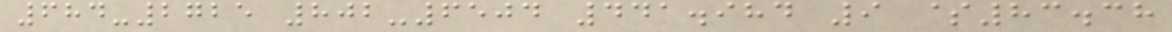684-2725 802-6504 441.984 9 $83.38
